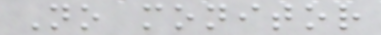No monitor
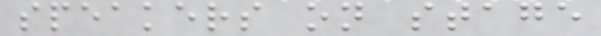speakers on stage
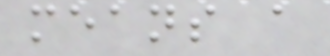means a
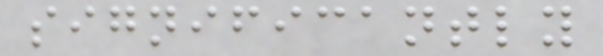significantly
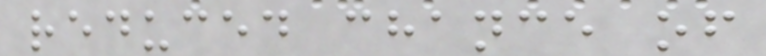reduced chance of
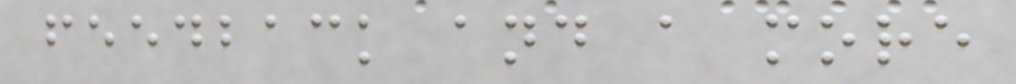feedback and a more
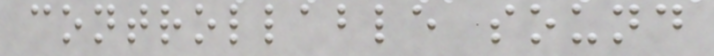controllable sound
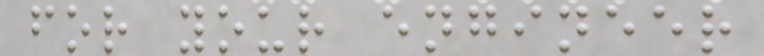for your engineer
